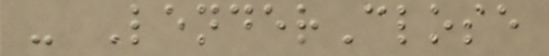- LenderClose
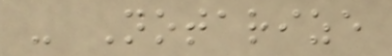- Notarize
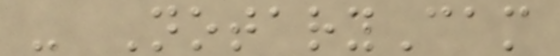- NotaryCam
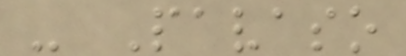- Pavaso
